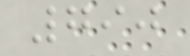790
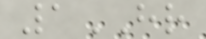1HR
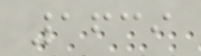1639
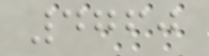4760
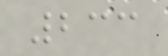233
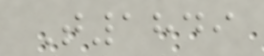T1849
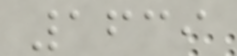1639
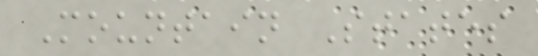Mountain States
